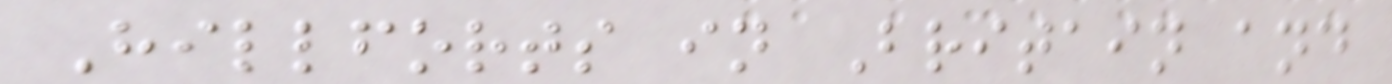Hillforts in Britain and
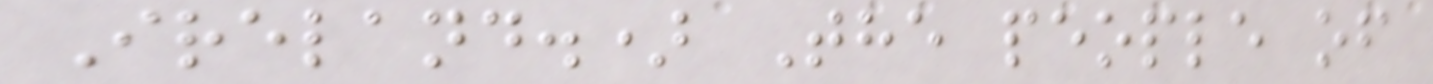Ireland.) The people of
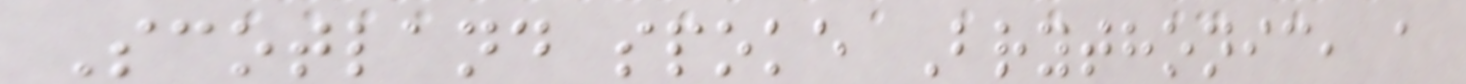Scotland spoke Brythonic, a
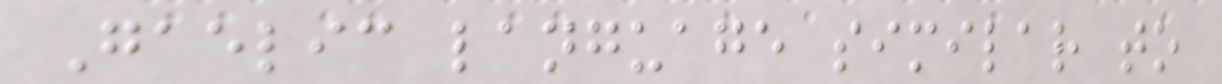Gaelic language similar to
